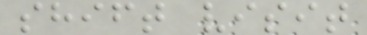shift visit
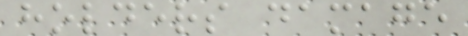holders damage
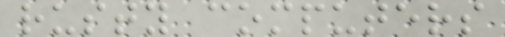rusty computers
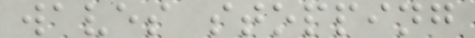waves stopping
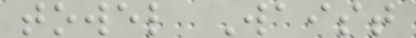towel Waist
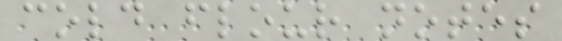cold flour notes
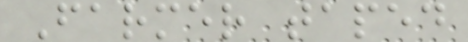Farmer taped
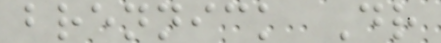brennick Dr
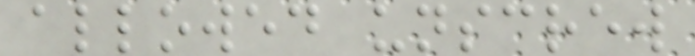allowed unscrew
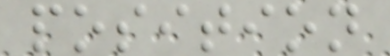position
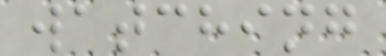watching
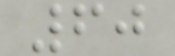60
